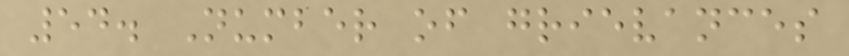54. Number of grievances
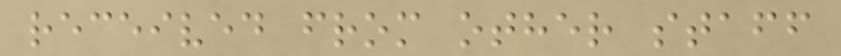received from other staff
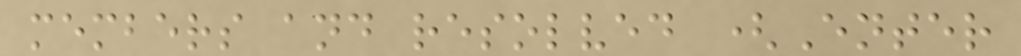members and resolved (Enter
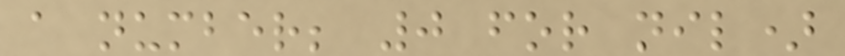a number; 0 for nil)
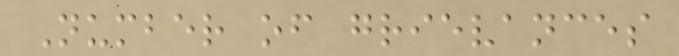Number of grievances
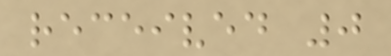received 0
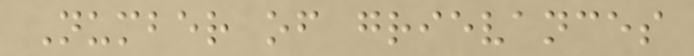Number of grievances
